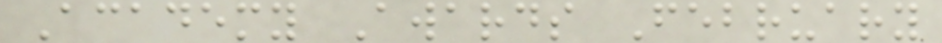Academy Awards February
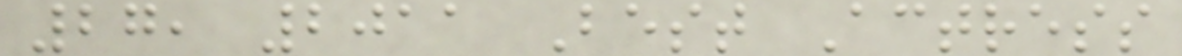27, 2011 Best Actress
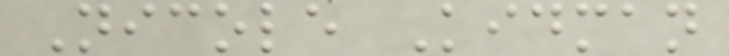Nicole Kidman
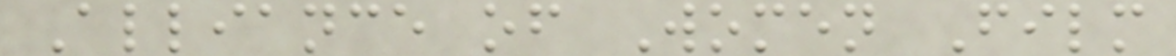Alliance of Women Film
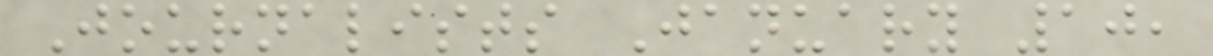Journalists January 10,
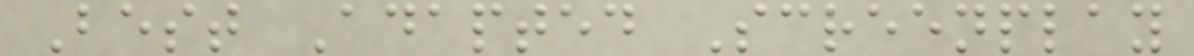Best Adapted Screenplay
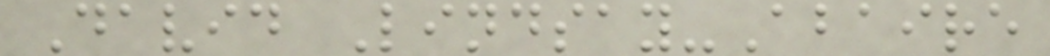David Lindsay-Abaire
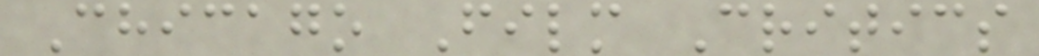Chicago Film Critics
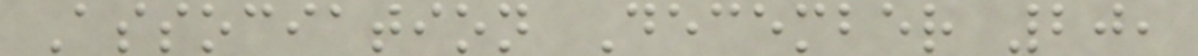Association December 20,
